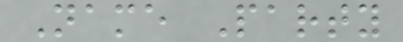Name Party
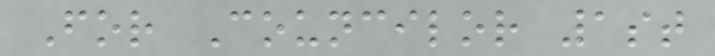For Councilor 1st
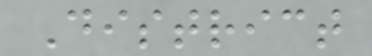District
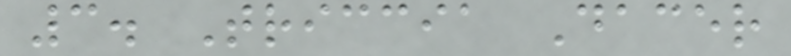3. Triccia Dacer
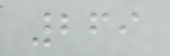269
